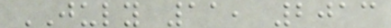JULY 11, 2013
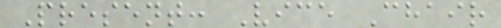Present: Vice Chair
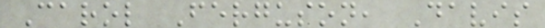Carol Ferguson, Davis
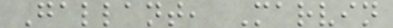Gallant, Marvin
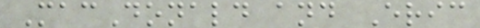MacDonald and Eric
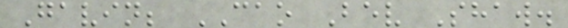Gavin; CAO Bev Shaw.
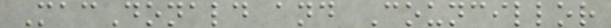MacDonald and Councillor
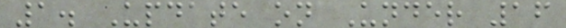1. Update on Under 16
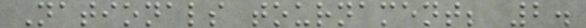Nationals tournament; 2.
